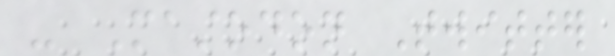- Mastodon Twitter
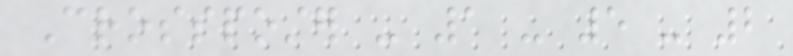Crossposter - 1 - 5 - 2
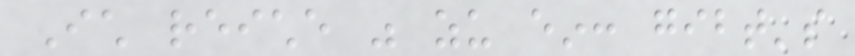Ich reiche was zu ein: gibt's
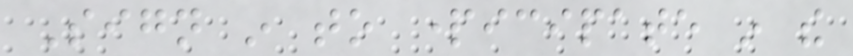Sign in to participate in the
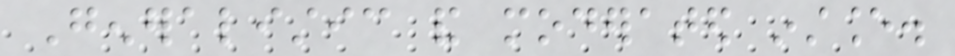Generalistic and moderated instance.
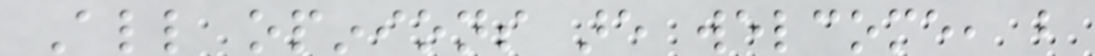All opinions are welcome, but
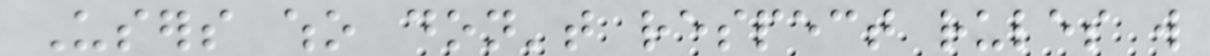Users who don't respect rules will
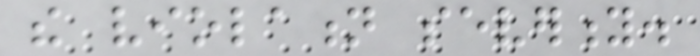the violation severity.
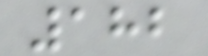182
